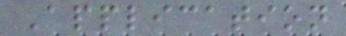Application
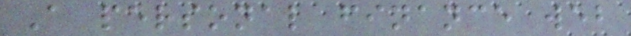A personal finance web
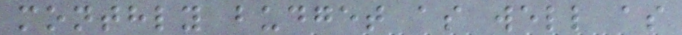monthly budget as well as
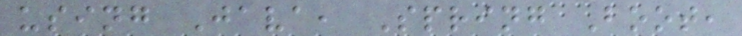using Java, Spring Boot,
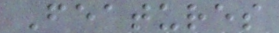Features
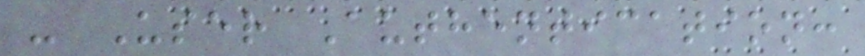- User Authentication:
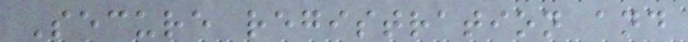Secure registration and
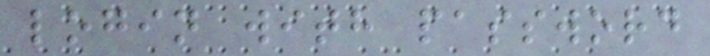login with password
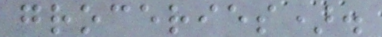groceries).
